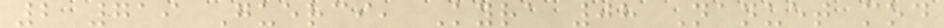2 719 Guerci, Kyra 08 Nanuet mod
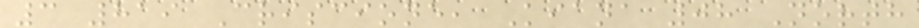3 819 Criscione, Kiana 08 North
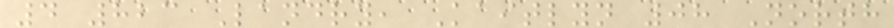4 823 Landry, Kaitlyn 08 North
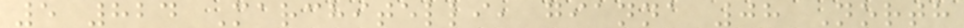5 824 Marchitelli, gianna 08 North
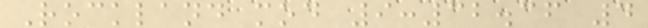Rockland mod 9:32.36 4
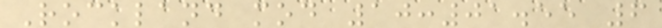Rockland mod 10:01.55 6
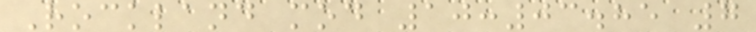Rockland mod 10:03.85 7
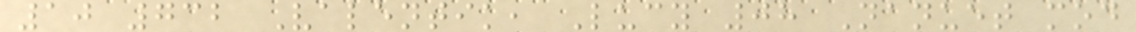10 732 Valentik, Lucy 08 Nanuet mod
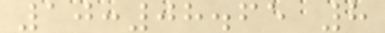10:08.65 8
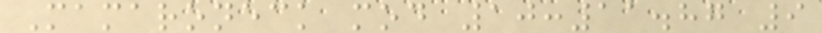Mamaroneck mod 10:11.87 9
